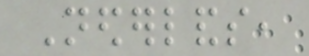Nederlands,
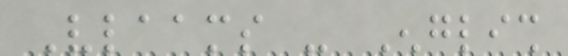Vlaams - English
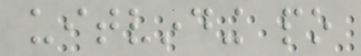uitvinding po
